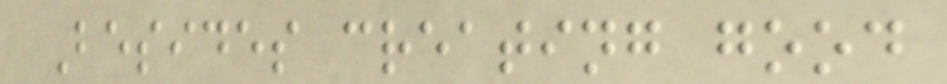Besides creating good
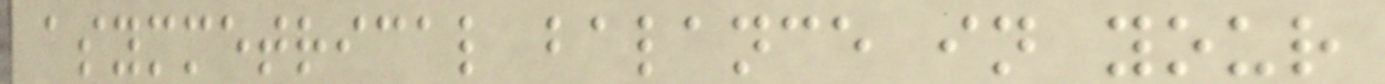asymmetrical balance in your
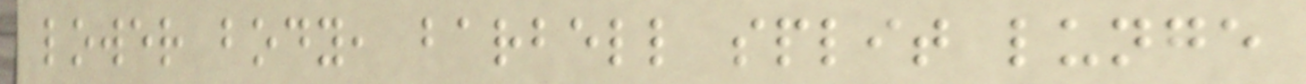lower body, barbell split lunge
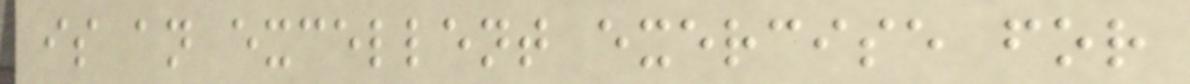is an excellent exercise for
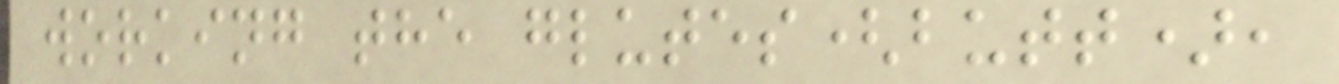working the glutes(butt),
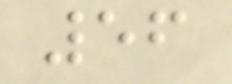56
